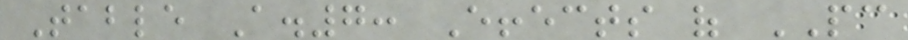Table A.7: Effects of PC
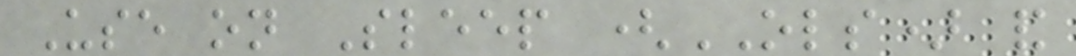Use on Sleep (OLS) and
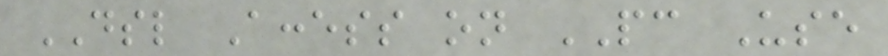DSL Access on PC Use
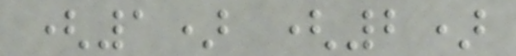(1) (2)
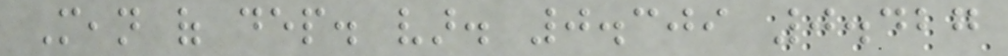Mean of dep. var. 0.309 0.427
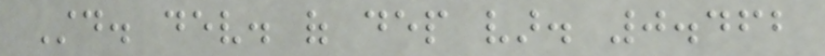Std. dev. of dep var. 0.462
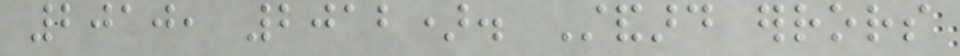2010, 2012). Standard errors
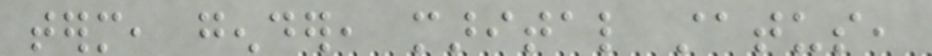term, gender, marital status,
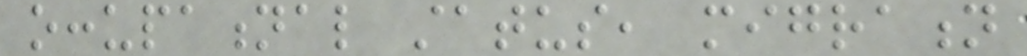occupational status, migration
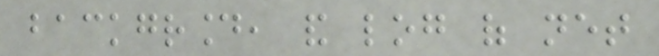background, and log of net
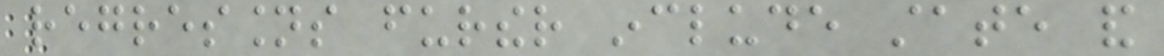regressions further include state and
